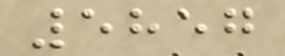5857
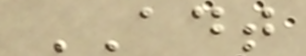ADT
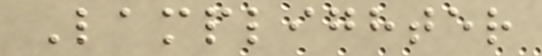Lamplighter
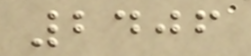2406
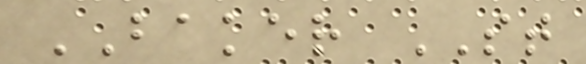BAKER ST
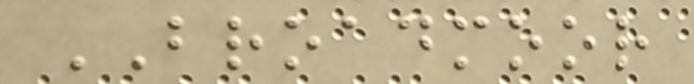BROADMOOR
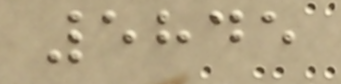5845
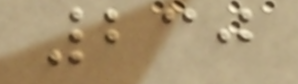230
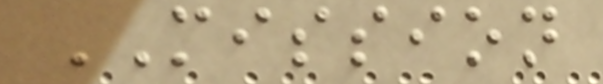MISSION
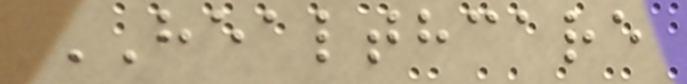HEALTHCARE
